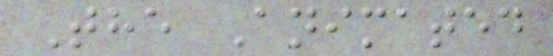The Animated
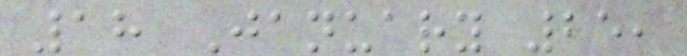18 January 25,
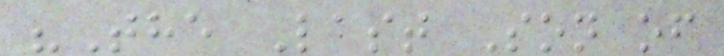"The Last Son of
